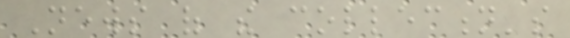News of the collection's
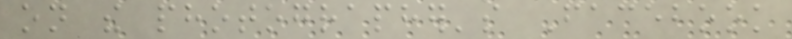on the photographer's Facebook
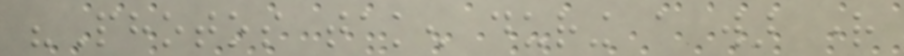"Photos taken during a war right
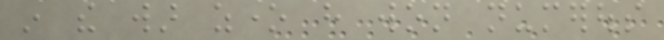in the war zone have won numerous
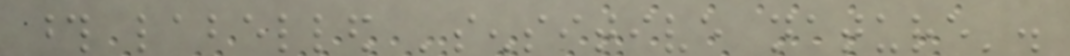those labelled 'sensitive nature'.
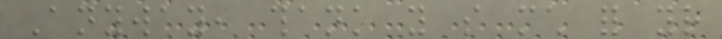Anyway, thank you so much for your
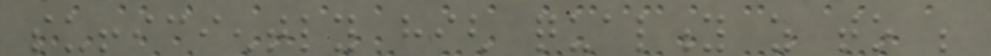sufficiently high quality as to be
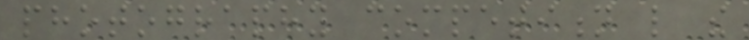photography competition like the
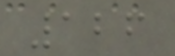126
